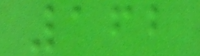162
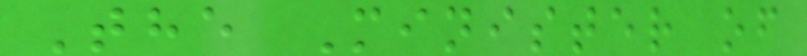The Minister of
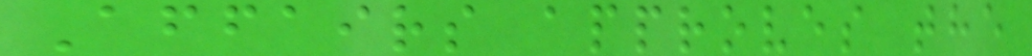Affairs approves the
